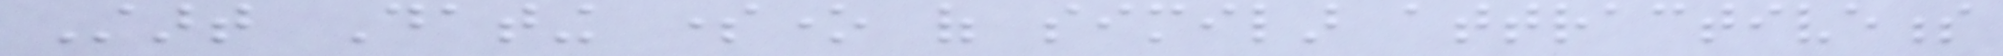Start Dating someone of similar attractiveness
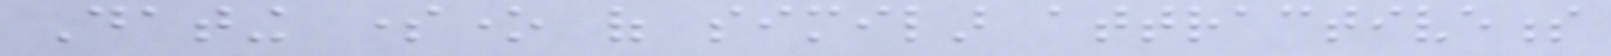Dating someone of similar attractiveness
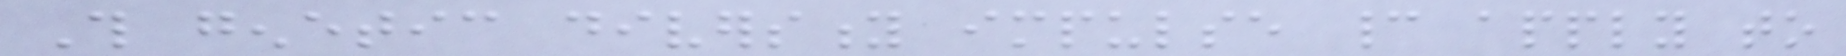This genetic diversity impulse cannot apply to
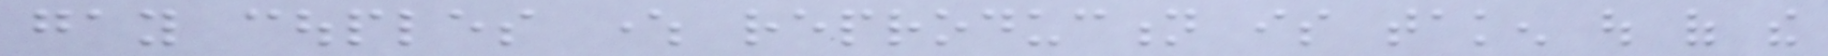gay couples where reproduction is taken out of the
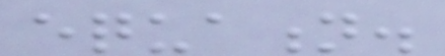equation.
